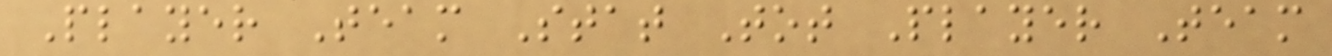Player Team Stat Tot Player Team
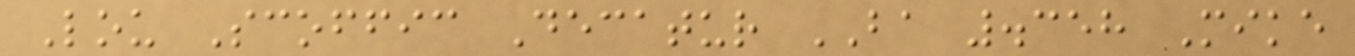Lou Scoffic Decatur BA .358 Mike
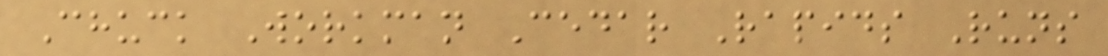Chuck Workman Cedar Rapids Runs
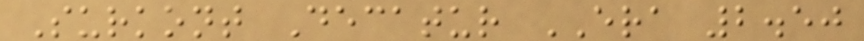Surkont Decatur ERA 2.50
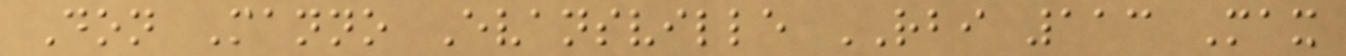Don Manno Evansville RBI 113 Max
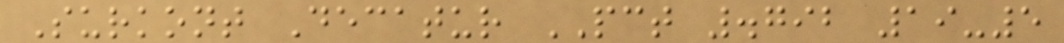Surkont Decatur PCT .792 19-5
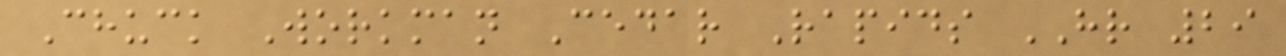Chuck Workman Cedar Rapids HR 29
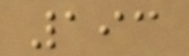193
